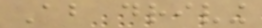About driving
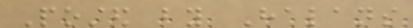Posted by Halans
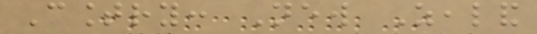Country: New Zealand
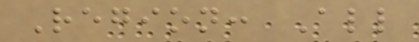Region: All
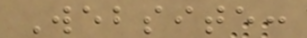Website:
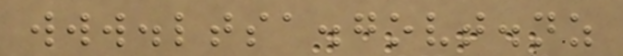www.ltsa.govt.nz
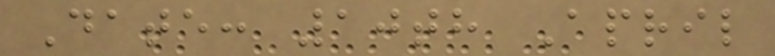Date: 10th April
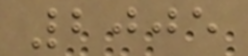2005
